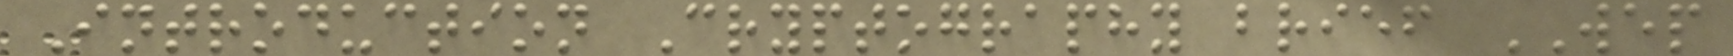Introduction Cryptography brief WEP
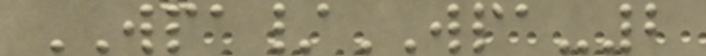WPA/WPA-2
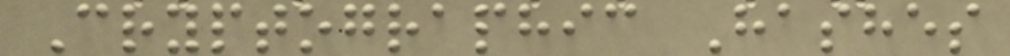Cryptographic Hashes
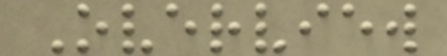Overview
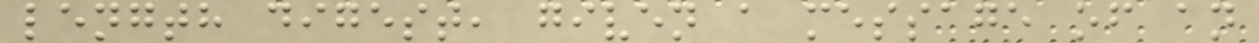length digest, given a message of an
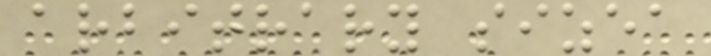arbitrary sizea
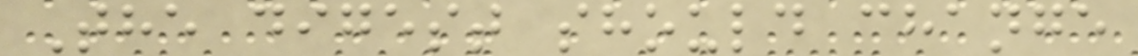The digest should change
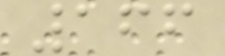166
